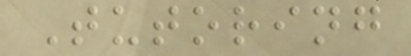Tutoring
